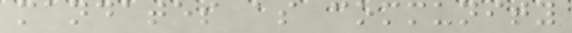mandates as community
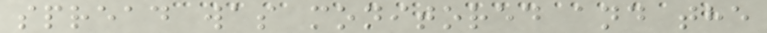spread was monitored and the
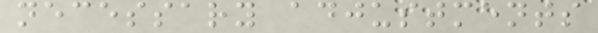necessary adjustments
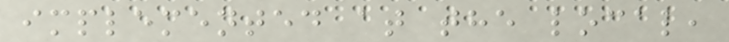implemented at the local,
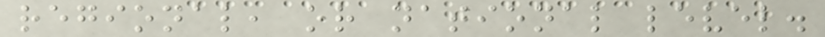regional, or national level.
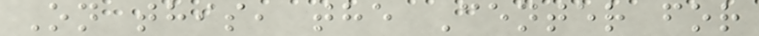On this, the Center for
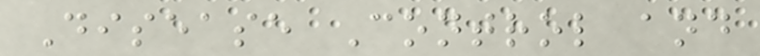Disease Control and
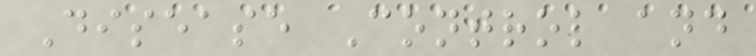Disease Control and
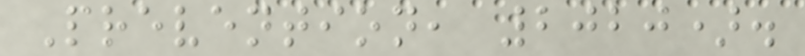Prevention, 2020).
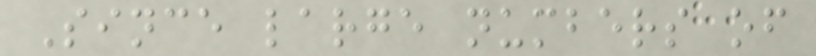Since large numbers of
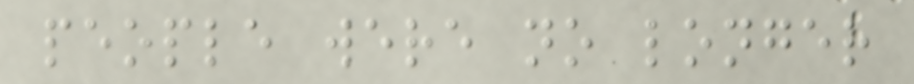people were no longer
